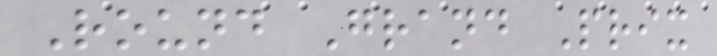Round Grand Prix
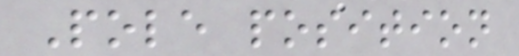Pole position
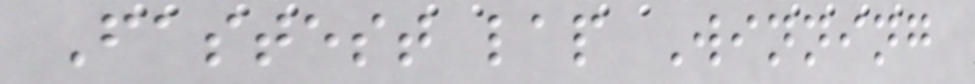Fastest lap Winning
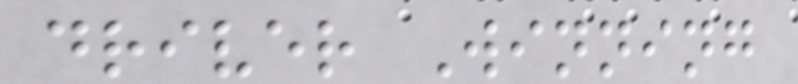driver Winning
